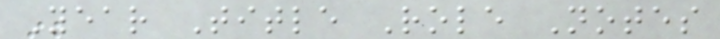Year Title Role Notes
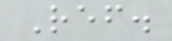Ref.
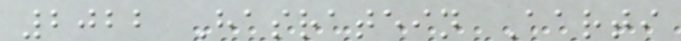2022 Hasratein Aarti
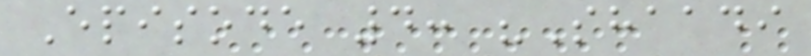Episode 4: "Shaadi
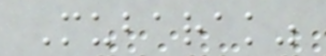Mubarak"
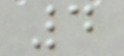4
